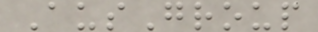AusGroup
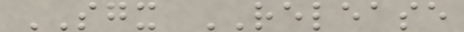SGX RELEASE
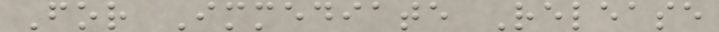For Immediate Release
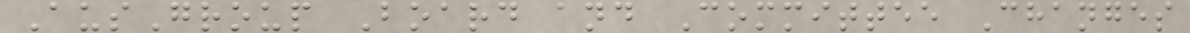AusGroup Board and Committee Changes
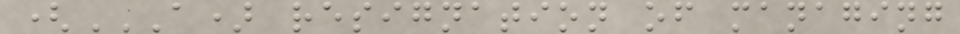(A) RESIGNATION OF MANAGING
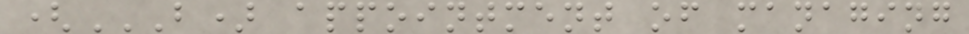(B) APPOINTMENT OF MANAGING
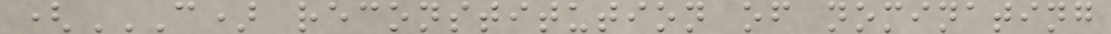(C) RECONSTITUTION OF NOMINATING
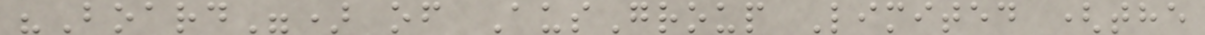"Board") of AusGroup Limited (the
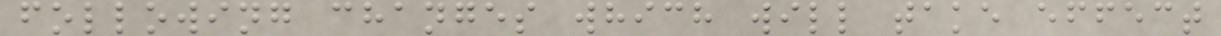following changes which will take effect
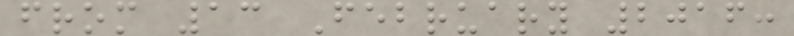from 13 February 2016:
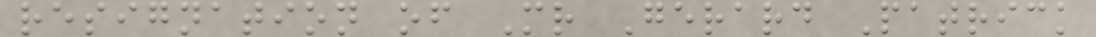resignation of Mr Gerard Patrick
